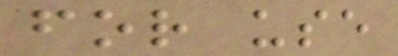for use
